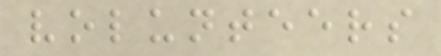volunteers
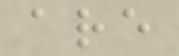are
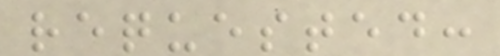requested:
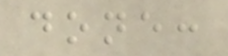done:
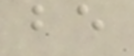be
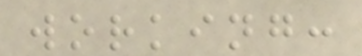working:
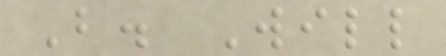B. Will
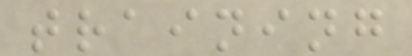training
